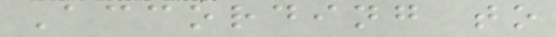According to
